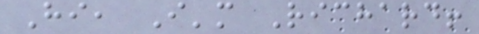Hi, I'm Richard!
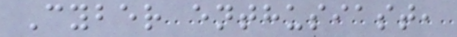Cyber enthusiast,
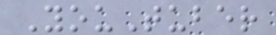YouTuber
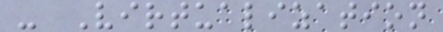- Virtualization
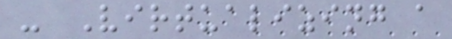- Virtualizing a
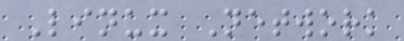Linux Network
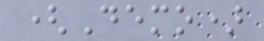(Demo)
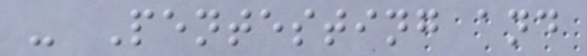- Pentesting and
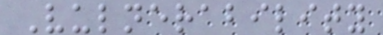Vulnerability
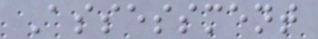Assessment
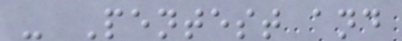- Pentest and
